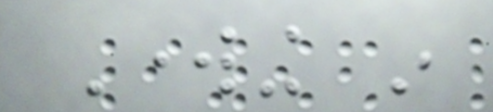Working in
